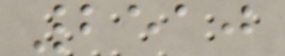2510
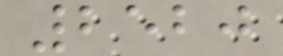2520
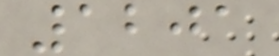1201
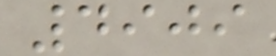4909
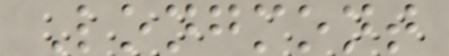Longmont
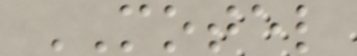MOTEL
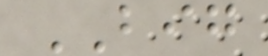BIG
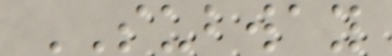SUBWAY
